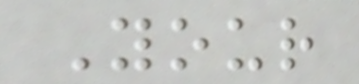Your
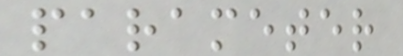parameter
